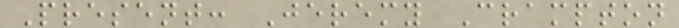Present: Jeremy Crampton
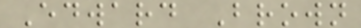Edward Brown
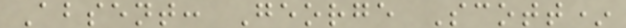Absent: George Scott*
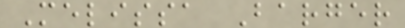Melissa Barger
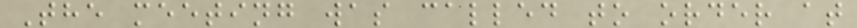The meeting was called to order at
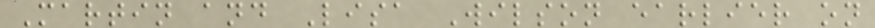Martin and Lisa Wilson earlier on
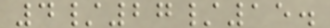4/27/15.
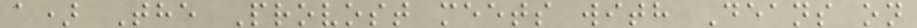a) The Provost meets with Deans on
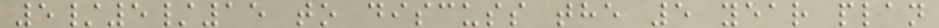5/5/15 to discuss the 5 year plan
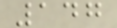147
